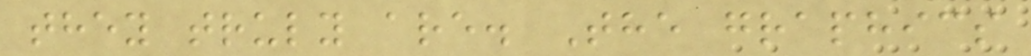they truly are. The graphics
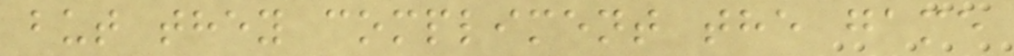but they compliment the game
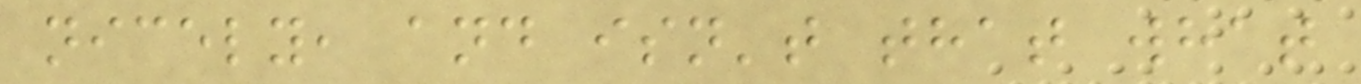nicely, and isn't that what
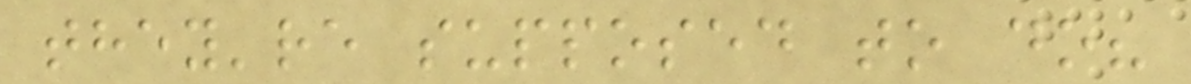they're supposed to do?
